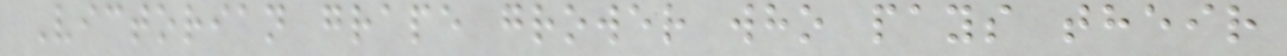Victorian grape grower who pays their
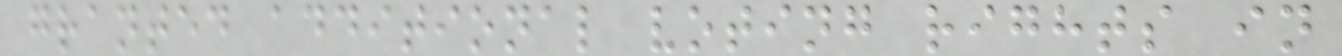granted additional voting rights in
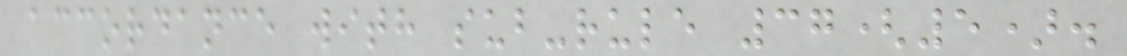accordance with sub-rule 37(5).
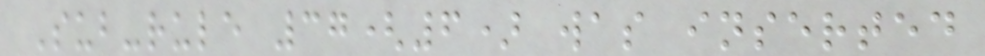Sub-rule 37(6) was inserted
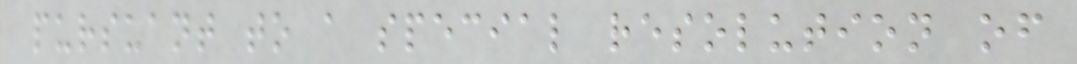pursuant to a special resolution of
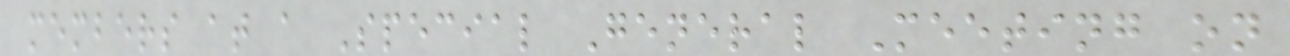members at a Special General Meeting on
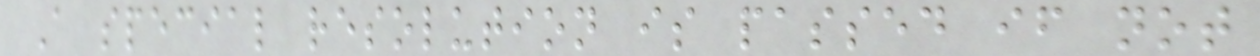A special resolution is passed if not
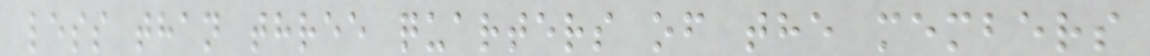less than three quarters of the members
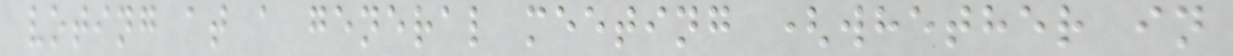voting at a general meeting (whether in
